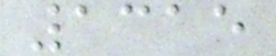1315
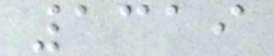1319
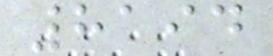8194
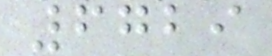6729
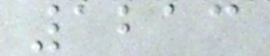1213
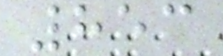853
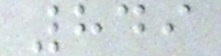849
